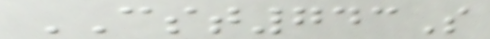CST743S
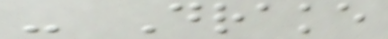- Drake
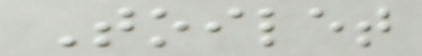Toilet
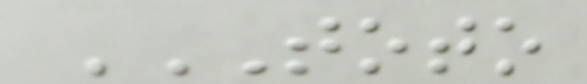TOTO
